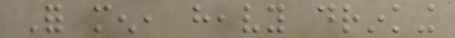For men, heavy drinking
